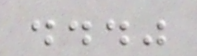..."
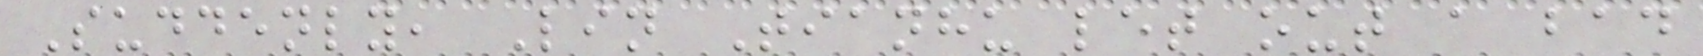Suddenly, Lin Tianhu let out a bad
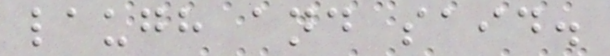laugh and said.
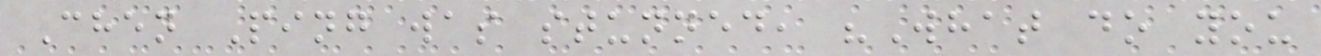Chen Ping was stunned, "What do you
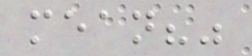mean?"
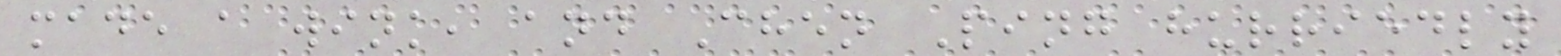made a wink, and Chen Ping hurriedly
